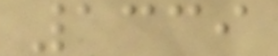1339
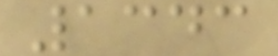1343
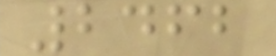2462
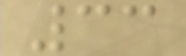33
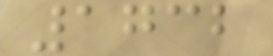1732
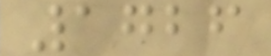1726
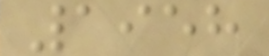1958
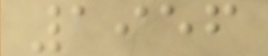1956
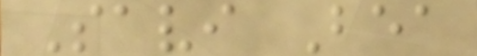Savi Bea
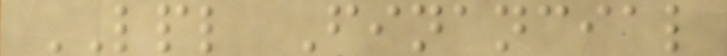LPL Financial
